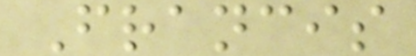Francis
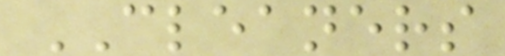CLEANERS
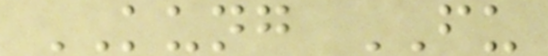KUNG FU
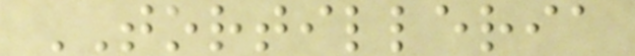TORTILLERIA
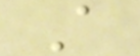A
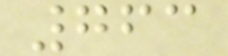763
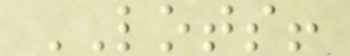LOTS!
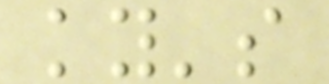ky's
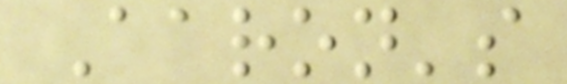Aaron's
